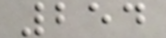254
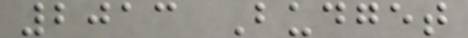2013 Budget
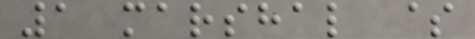1 marshal $
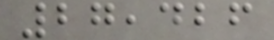27,426
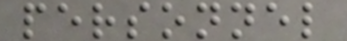personnel
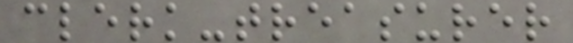clerk-treasurer
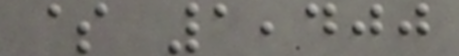$ 1,400
